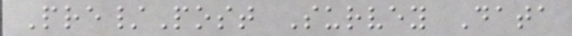Pre/Post Survey Data
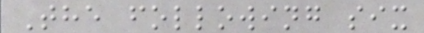The following six
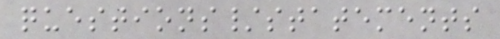questions/statements
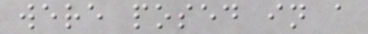were posed in a
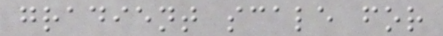gradient scale for
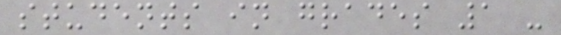students in grades 1 -
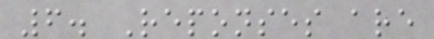6. Reponses are
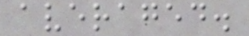averaged.
